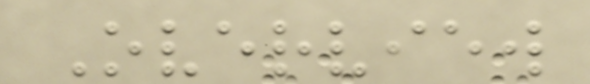Overview
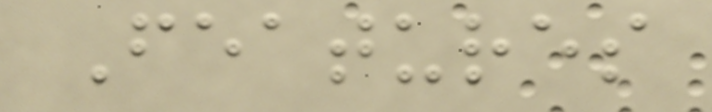Features
